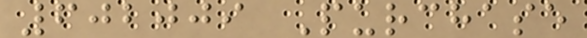602009 Purchase
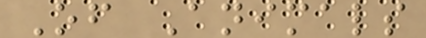Of Animals
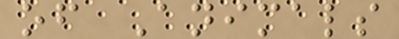of Animals
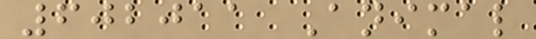602011 Animal
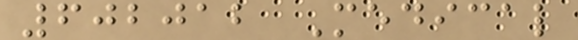602012 Medical
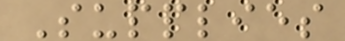Supplies
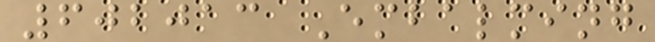602013 Embalming
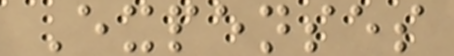Expenses
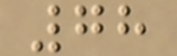78
